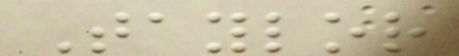Taylor
